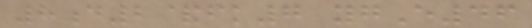8d2&fk7 ygE46
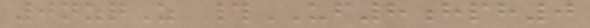0nzqZ #UF8hph0
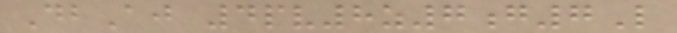DbAj 4pv8z7g7L
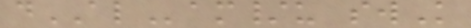dALam/u swK
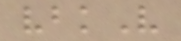vbkV
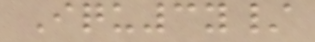Iqu3y/
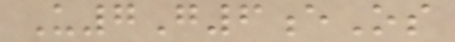U7G6eOs
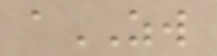aZW
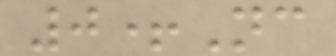0+Nc
